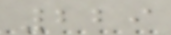229
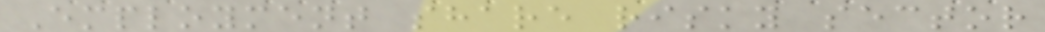Employment share risky sector
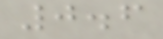0.6
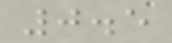0.5
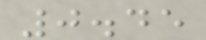0.45
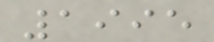1995
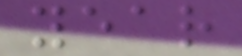year
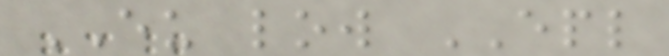EU low EPL
